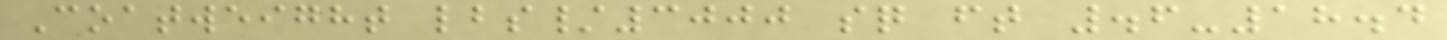Coatweight lbs/3000 sq ft .6-18.4
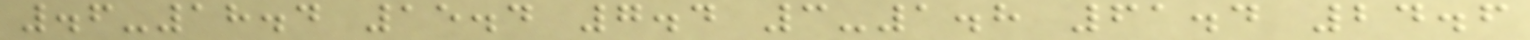.6-18.4 15.4 7.4 3-1.8 61.4 24.6
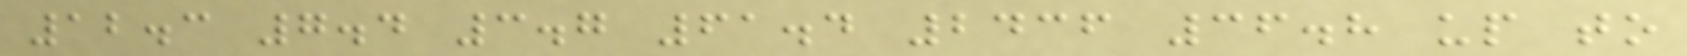12.3 7.4 3.7 61.4 2436 36.8 up to
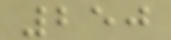250
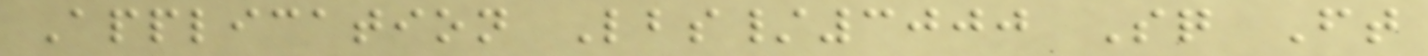Application Lbs/3000 Sq Ft
